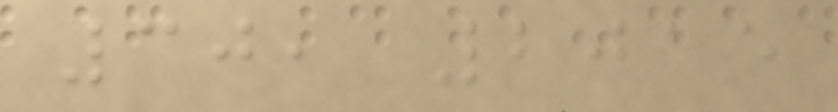30, 2015
